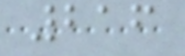216
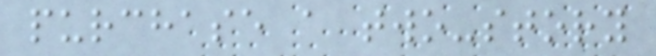purchase a two-story
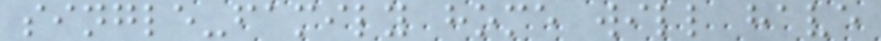single-family home will have
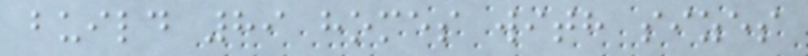build 89 homes with sizes
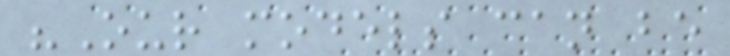"Our models can be
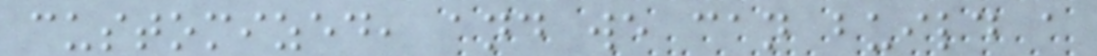customized, and we can build a
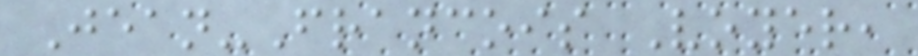Jean-Francois Voyer,
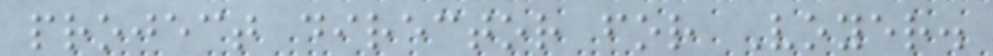project director for Voyer.
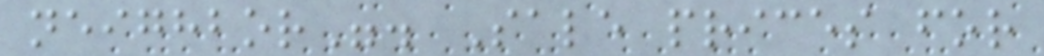neighbor". Sale prices for
